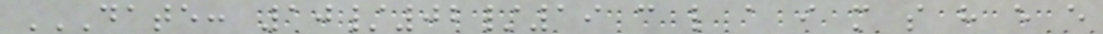DATE: 10/02/19 C L A I M S H E E
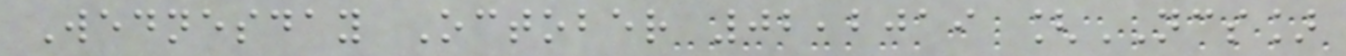Wednesday October 02,2019 [NCS]
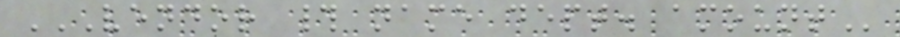VENDOR # NAME DEPT. AMOUNT
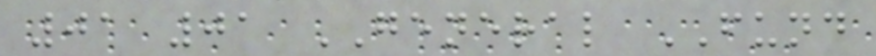01 01 GENERAL FUND
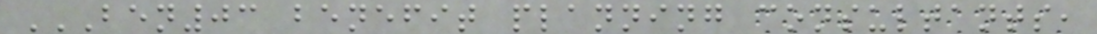BEN03 BENEFIT PLANNING CONSULTANTS,
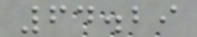64.29
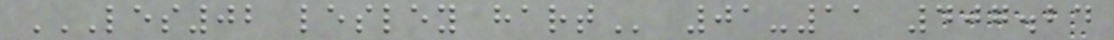LES02 LESLEY HART 01-11 407.24
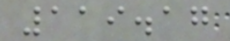119.17
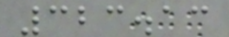323.13
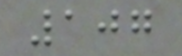107
